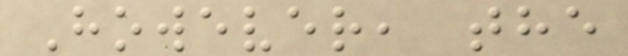However, the
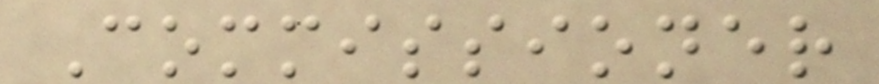Commissioner
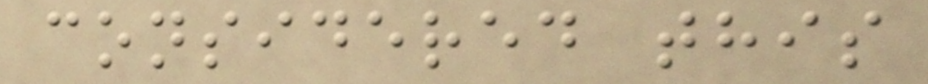considered this
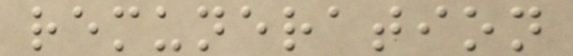remuneration
